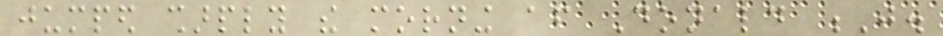jumped sharply the morning after Donald J.
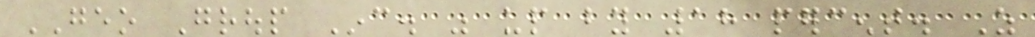GEO Group Inc. was up by 18 percent. As
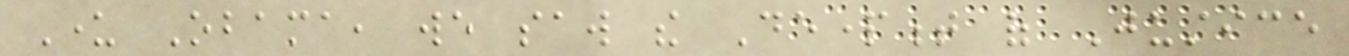Under Obama, we saw the Department of Justice
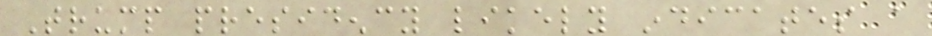Trump presidency likely indicates a
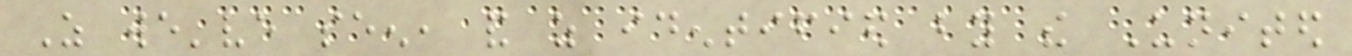As we've seen, and as identified by the United
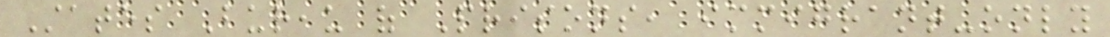States Bureau of Prisons, immigrant-only
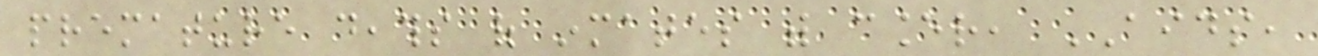premature deaths of inmates with cancer, AIDS,
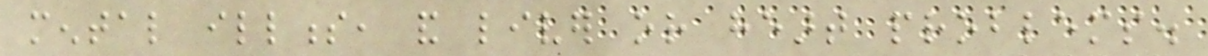mental illness, and liver or heart problems.
